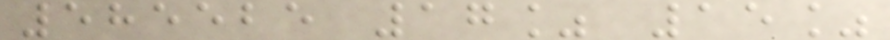585525 17% 15%
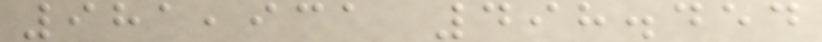981,931 498.454
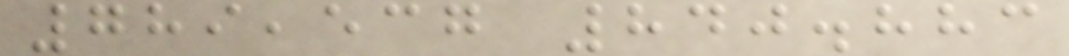789,537 840.883
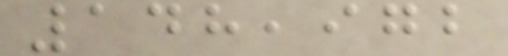148,972
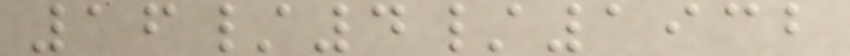16/4/1932
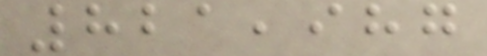821,987
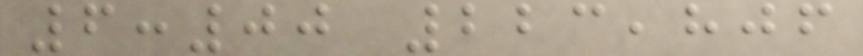6:00 223,806
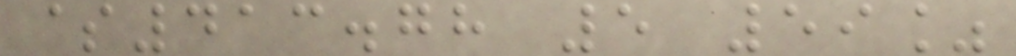$413.78 5 59%
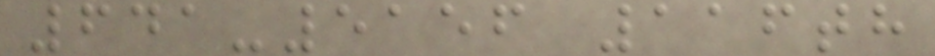641-5156 116th
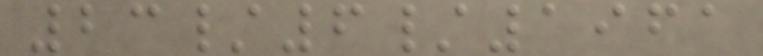23/6/1961
